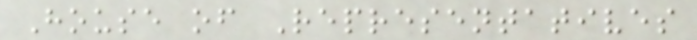House of Representatives
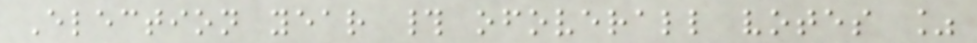Election year # ofoverall votes %
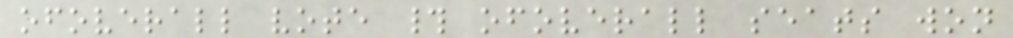ofoverall vote # ofoverall seats won
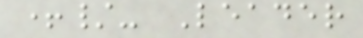+/- Leader
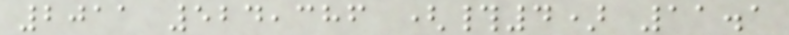2011 524,386 (#4) 11.1
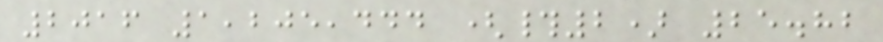2016 1,205,444 (#2) 25.82
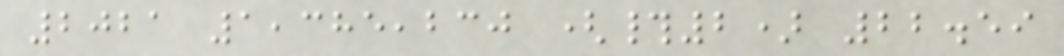2021 1,385,230 (#2) 22.59
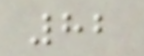82
